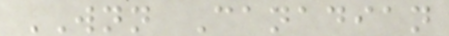WNN Canadian
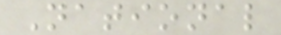National
